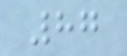87
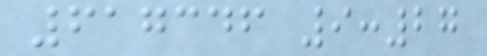617346 9:27
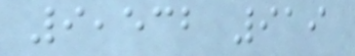9,532 919
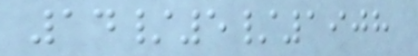14/5/1908
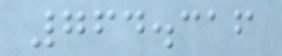764.316
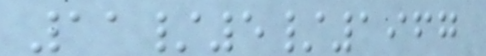11/5/1967
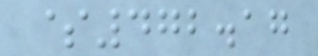$472.17
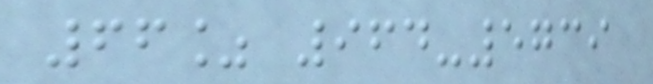66% 964-5739
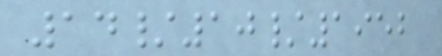14/10/1952
